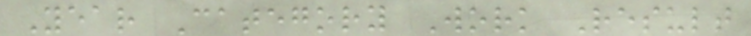Year Category Work Result
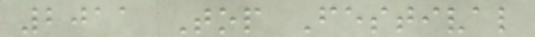2011 Top Festival
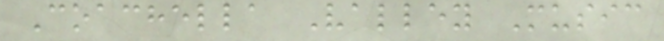Coachella Valley Music
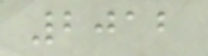2012
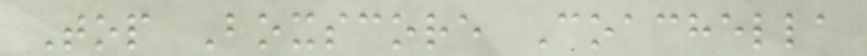Top Boxscore Coachella
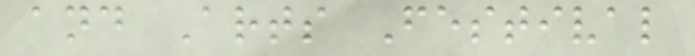and Arts Festival
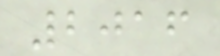2016
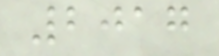2017
